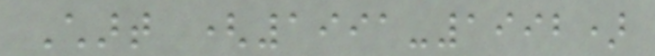Chart (1991-1992)
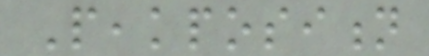Peakposition
